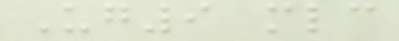Ug9 mlc
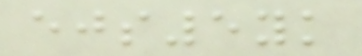ejs5yk
